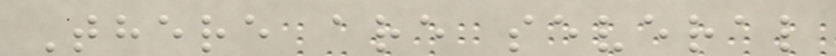There are several
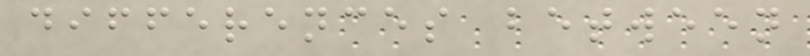differences between
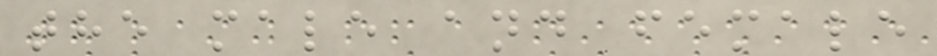the male and female
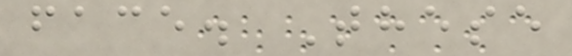face. These
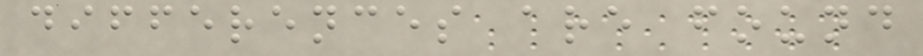differences are found
